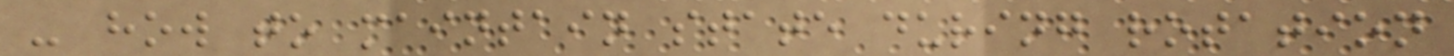- how to maintain state during rotation
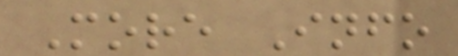More Info
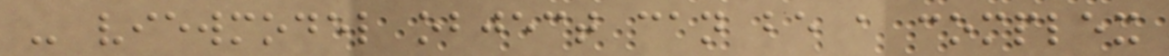- viewmodel object can be a complex
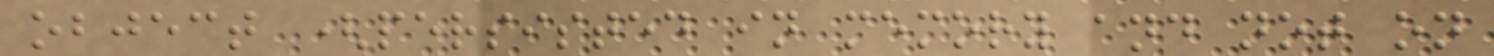object (persisted in memory and not on
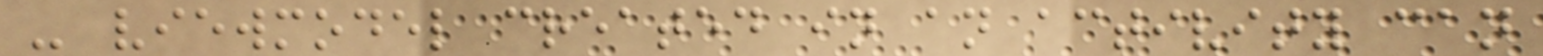- viewmodel created in an activity can
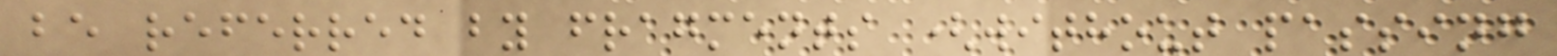be referred by fragments (without passing
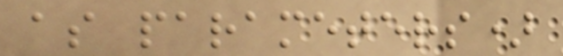as parameters)
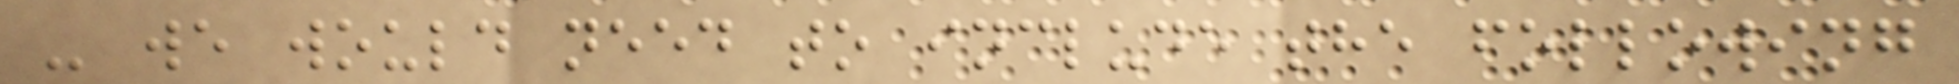- we would need to include the following
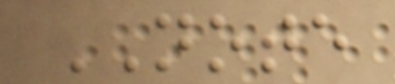NOTE
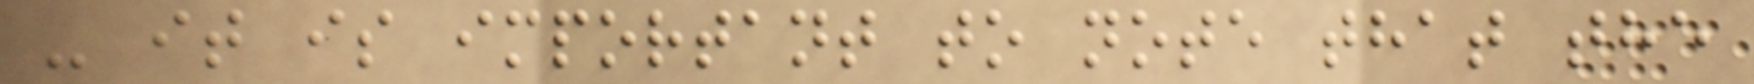- it is important to note that the
